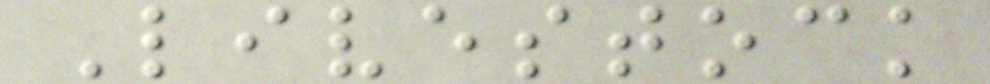Livestock
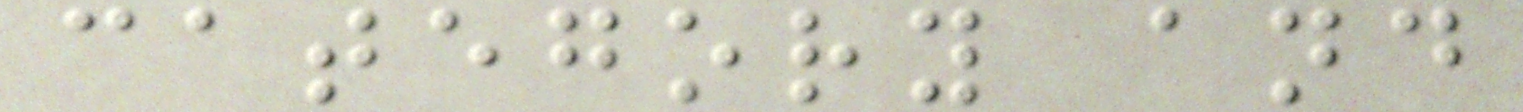category and
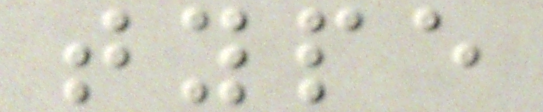type
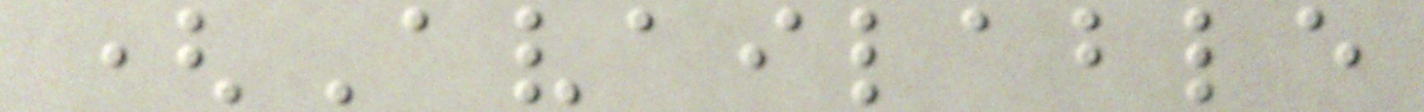(Available
